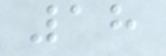18
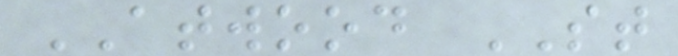ATWOOD ST
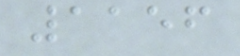1156
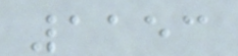1153
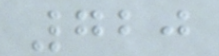720
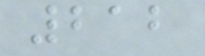212
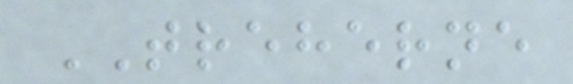TREHERNE
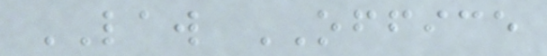LAW OFFICE
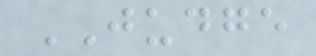JUDGE
